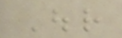Our
